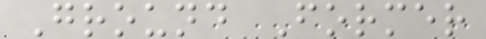Ground Former
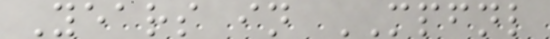Years in MPFNL
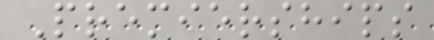Premierships
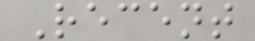Recent
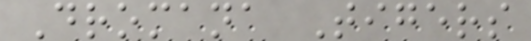Dromana Tigers
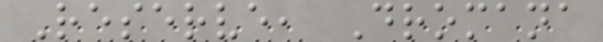Reserve, Dromana
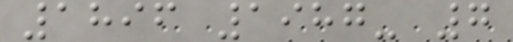1896 1987- 7
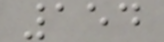154
